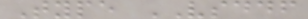Type VSDDF
